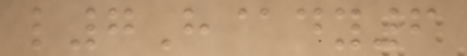l7H@dy6
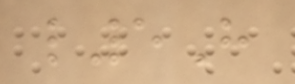l5H
